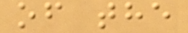of the
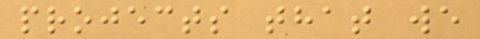projects that we
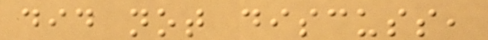did not discuss,
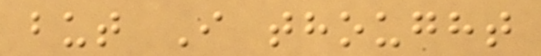but I thought
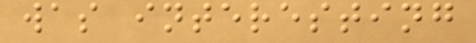was interesting
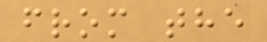from the
